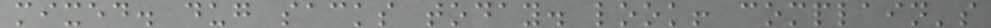mixed. dug sacks today. look! complain's
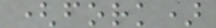(fork)
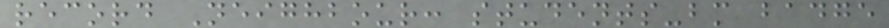record Neighbour: students-bm badge
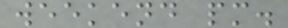weekend pm.
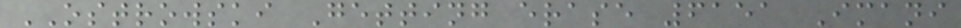OSTROWSKI Getting erase 6151 Imani
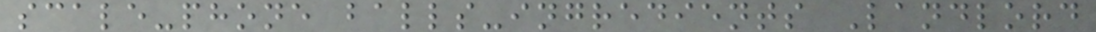scale-phone balls-ingredients Landlord
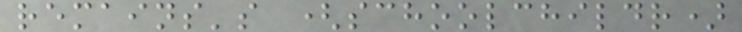remains's (schoolchildr)
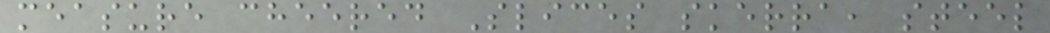measure cheered Slices skerra, steel
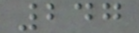247
